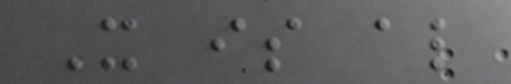It is also
